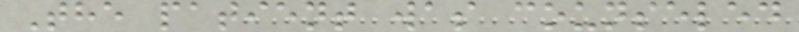The patient was counseled
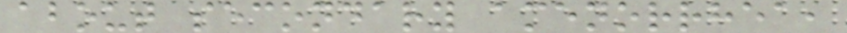about secondary amenorrhea,
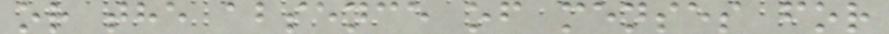or the absence of menses for
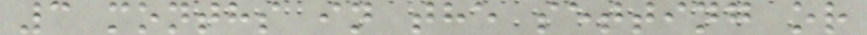3 months in the setting or
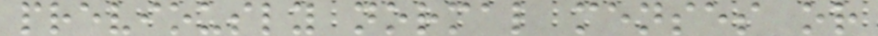previously normal menses or
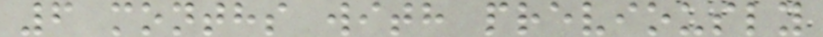6 months with previously
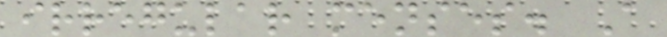irregular menses. A
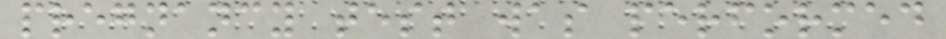pregnancy test was performed
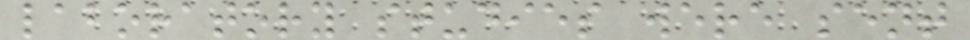laboratory studies were sent
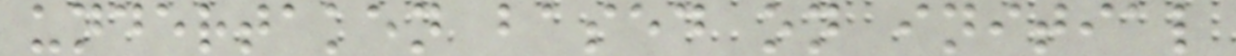undertaken based on initial
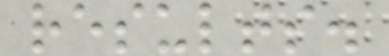results.
